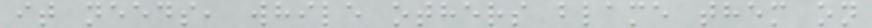it needs, while others blame them on
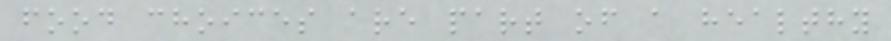food choices are part of a healthy
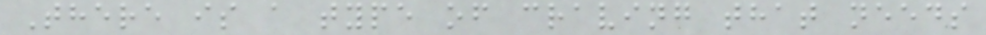There is a type of craving that needs
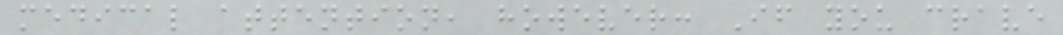medical attention, however: If you crave
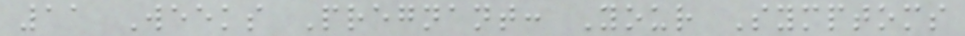11 Weeks Pregnant: Your Symptoms
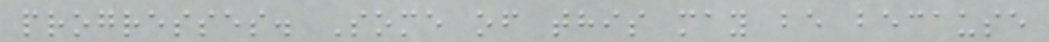progresses. Some of this may be because
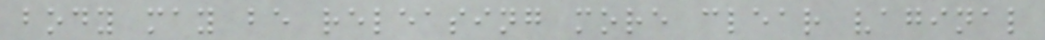body may be releasing more clear vaginal
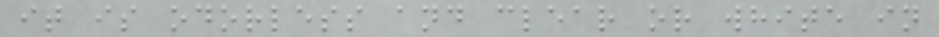it is odorless and clear or white in
